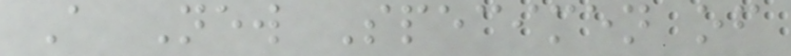A New Specimen of
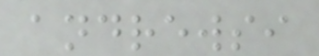andrewsi
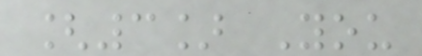[3] You
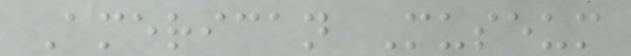American Museum
